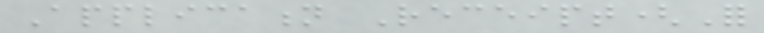Application Receipt(For
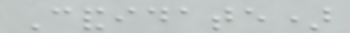Candidate)
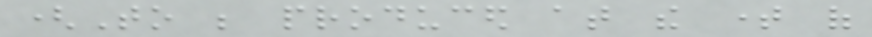(To be produced at the time of
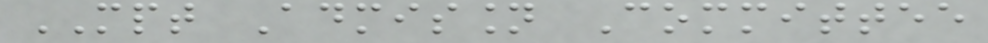MPT Admission Committee
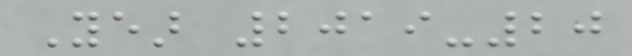Year 2019-20
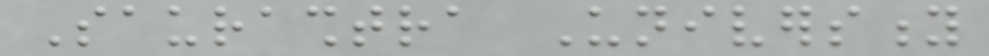Saurashtra University
